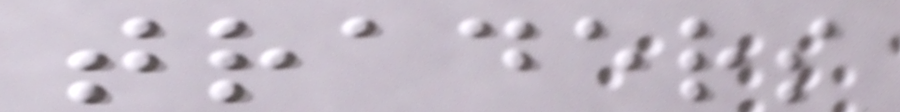traders
